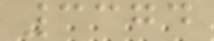3374
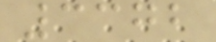3372
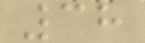38
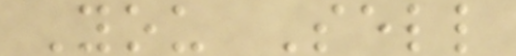You Sell
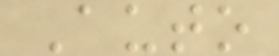Auto
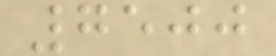7500
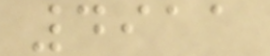4911
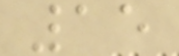15
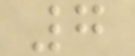7
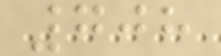708
